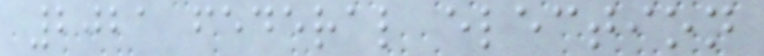2021 federal election
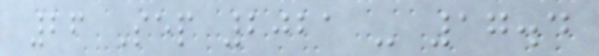26 Sep 2021 - 17.4
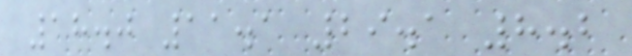18.0 11.1 29.1 8.2
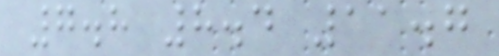7.8 8.4 11.7
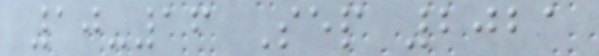10-16 Sep 2021
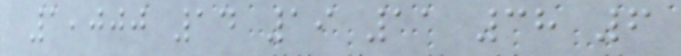1,000 14 19 11 38 6
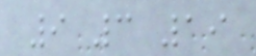9 3 19
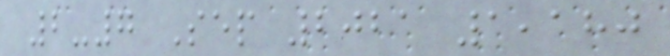2-7 Sep 2021 1,180
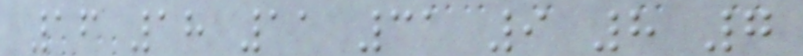16 18 11 31 9 8 7
